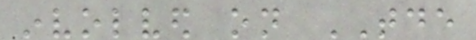involved on TDE
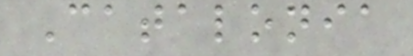Catalonia
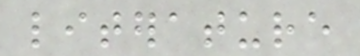literature
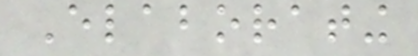Elaborating
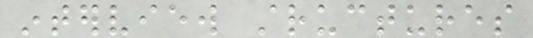interview structures
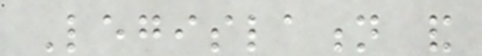Legislation and
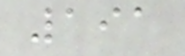191
